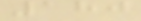180
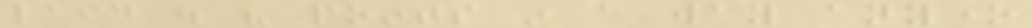laid out his points in a way anyone
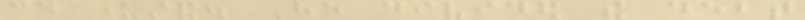could understand. He divided the debt
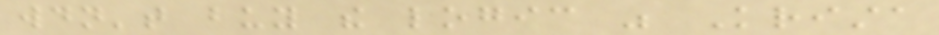wouldn't buy the logic was Krista
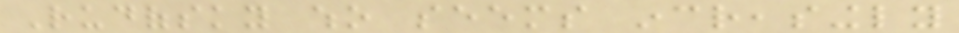Rudofsky who seems increasingly
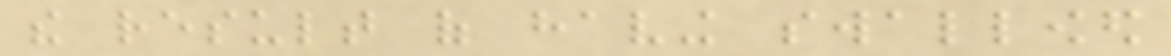the result of having swallowed
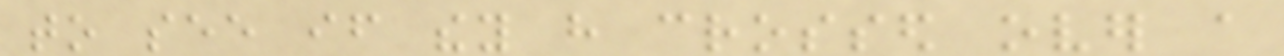to see if they have crossed over a
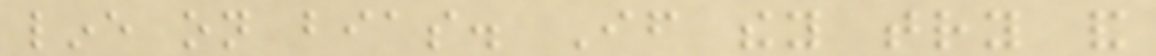line on bias. If they try and
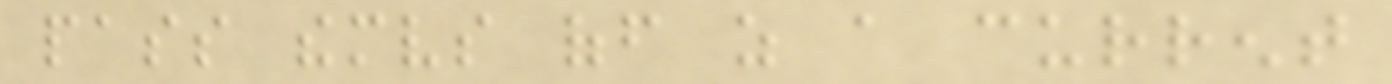pass themselves off as a current
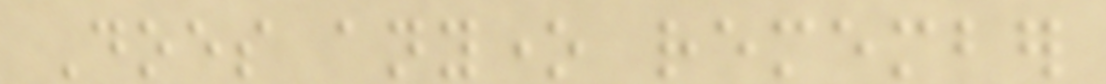Does anyone remember
